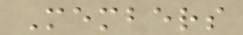Members
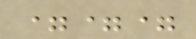===
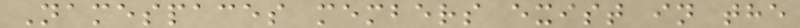Namespaces members exist in the
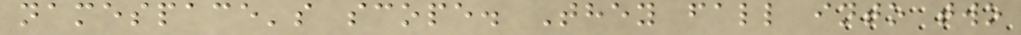namespace's scope. They fall into two
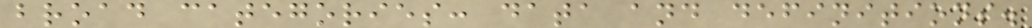broad categories: data and definitions.
